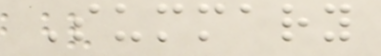Summary
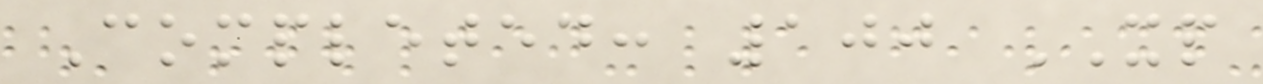Completed: 100 XP
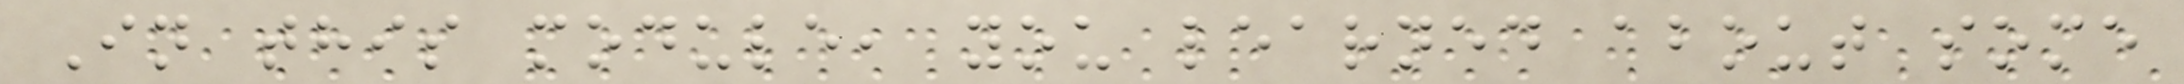In this module, you learned about some
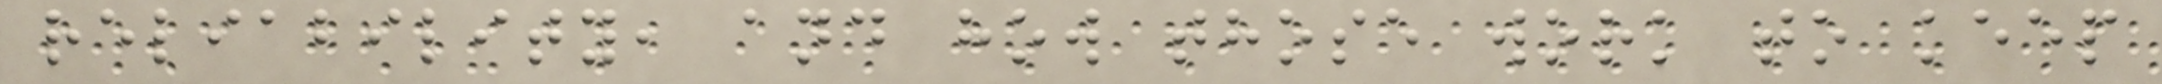reliability, and how those work to keep
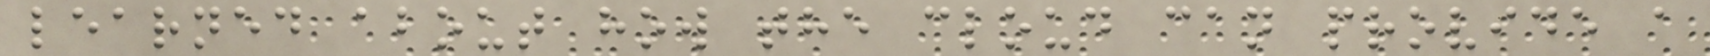learned about how the cloud can provide a
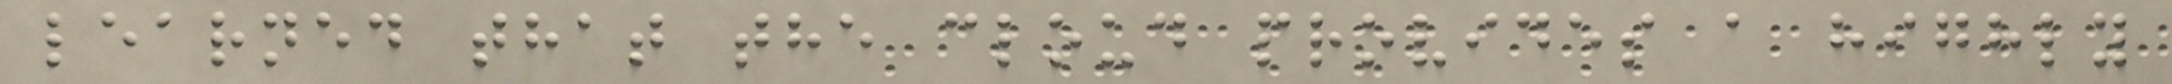learned that the cloud provides a highly
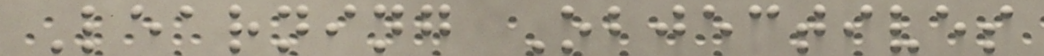Learning Objectives
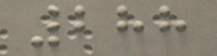288
